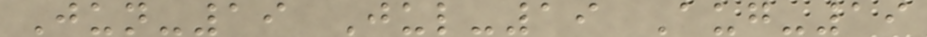Jun-19 Jul-19 Aug-19
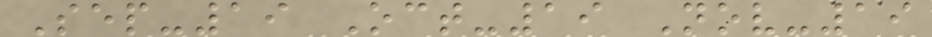Sep-19 Oct-19 Nov-19
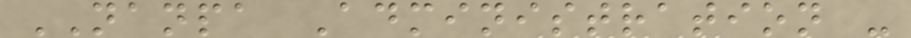NANPA Administration -
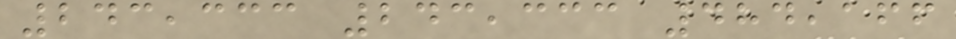243,333 243,333 484,166
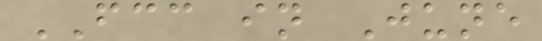FCC in June
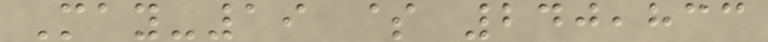May-19 $ 240,833
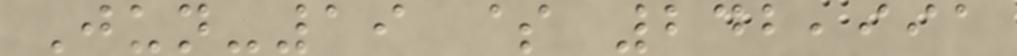Jun-19 $ 242,991
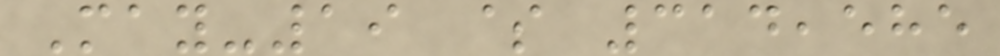May-19 $ 314,585
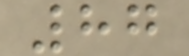87
